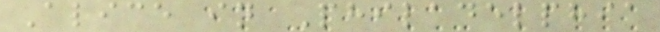Alice in Philadelphia
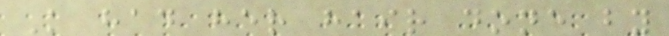K had her hair done by
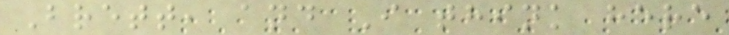Brett, and I think here
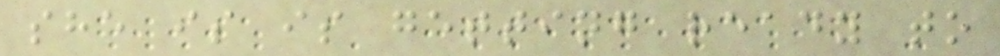she is is getting ready to
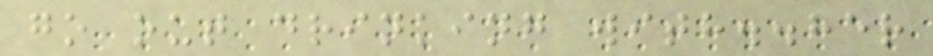go out drinking with..her
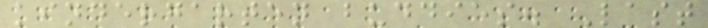kindergarten buddies. Last
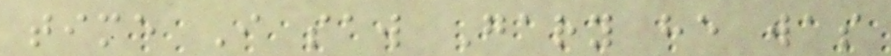time I saw Gary he was
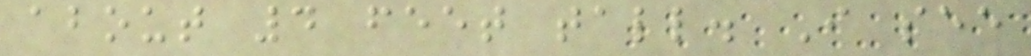about 4 feet tall. I see
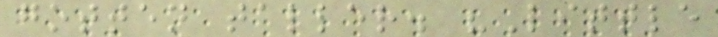gotten taller. "Little
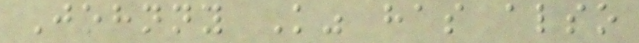Johnny K" has also
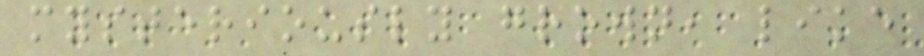mysteriously grown, like
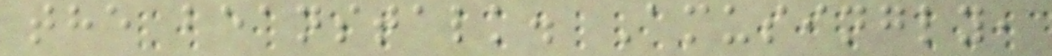the beanstalk. Amusingly,
